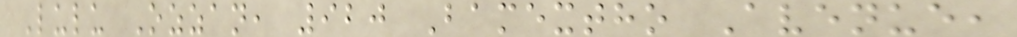Lulu Ozzan, 920 Bamextho Avenue,
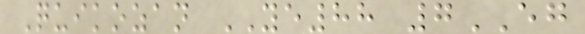Quikozan YE88 7EG
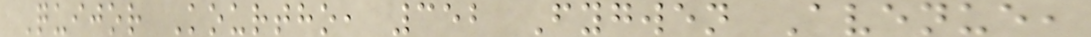Quijor Kourtho, 352 Fygwen Avenue,
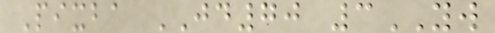Pixba JD70 3YW
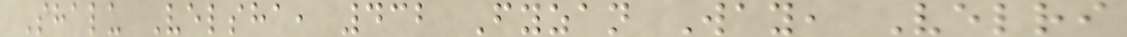Shalu Velsha, 432 Fyzan Way, Velri
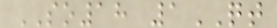SO18 1QT
